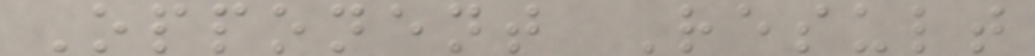Opponent Result
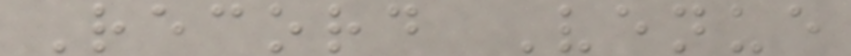Record Venue
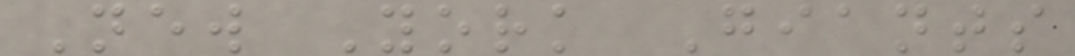New York Giants
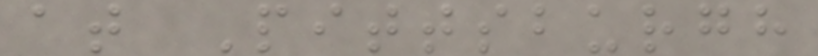at Pittsburgh
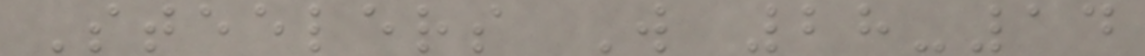Steelers W 28-14
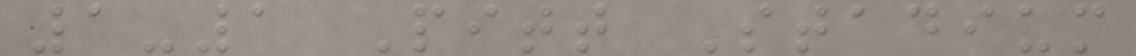1-1 Pitt Stadium
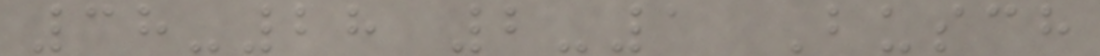38-28 2-1 Busch
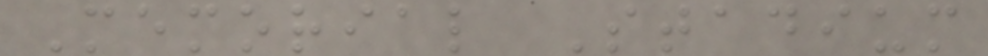Memorial Stadium
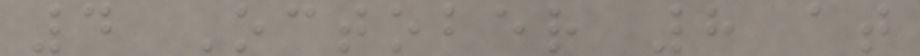4 October 8 at
